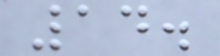14.
